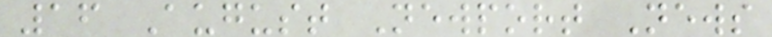16 August Newport News
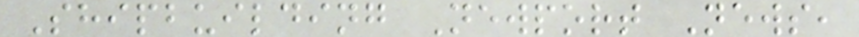Shipbuilding Newport News,
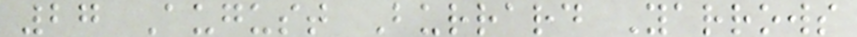27 August Burrard Yarrows
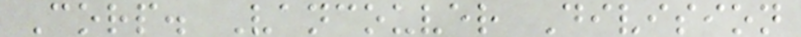Corp. Vancouver Division
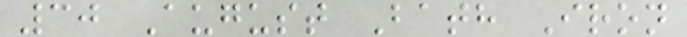30 August Bath Iron
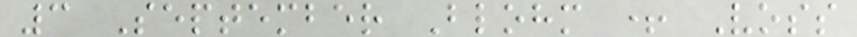3 September Blohm + Voss
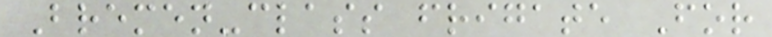Bremen-class frigate For
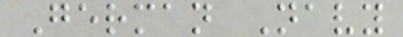German Navy
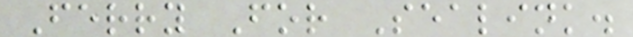Ferry For Sealink.
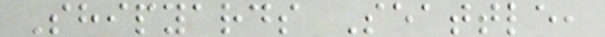Shipyards Seattle,
